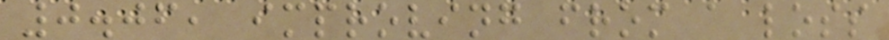0.06, improving from a loss
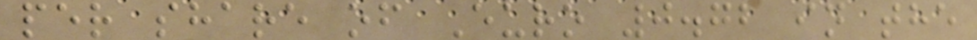per share of Euro 0.72 in the
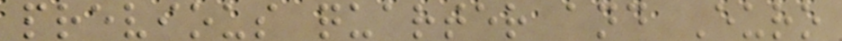previous quarter and Euro
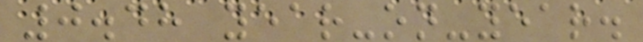0.48 year-on-year.
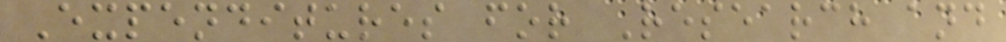Expenditures for Research and
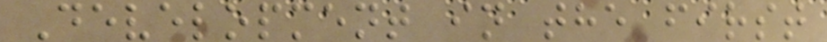Development in the first
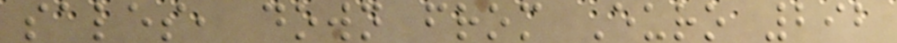sales, down from Euro 292
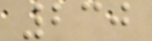230
